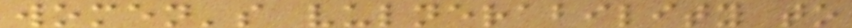women's vulnerability to
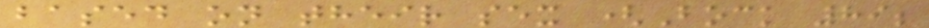based on their sex (Bock 89;
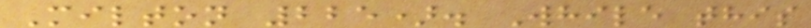Milton 225). While this
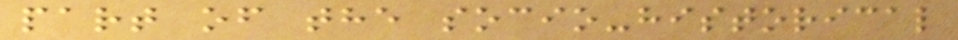part of the socio-historical
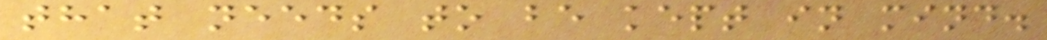that needs to be kept in mind.
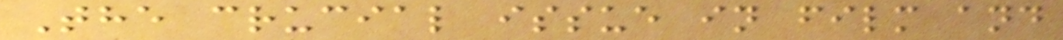The crucial issue in film and
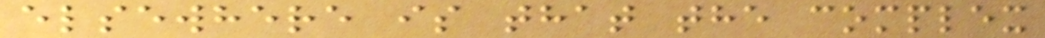elsewhere is that the complex
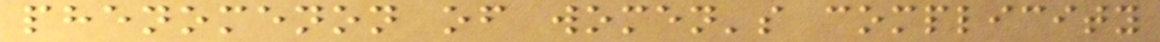phenomenon of women's complicity
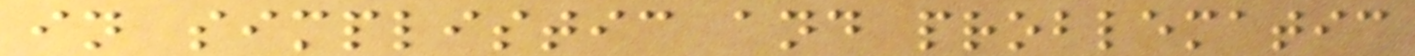in simplistic and problematic
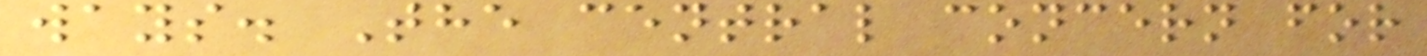ways. The central concern for
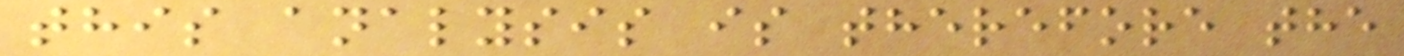this analysis is therefore the
